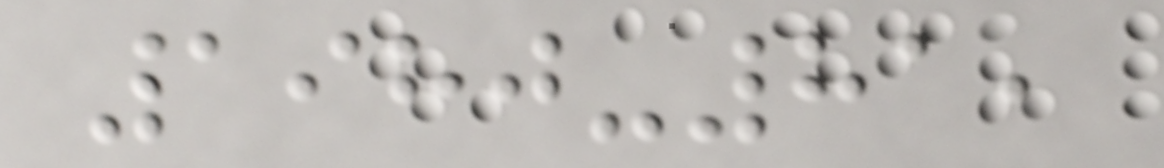1980-81,
